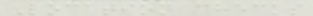Location checks
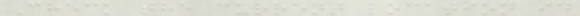Check the current location id
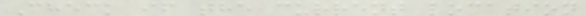Check if the current location
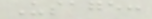Usage:
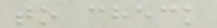to check
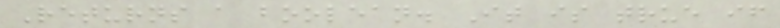Returns a boolean. It is true if
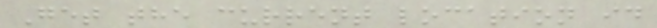Get the current location id
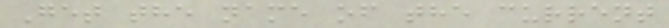Get the name of the current
